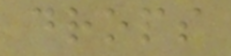drops
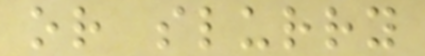or slurry
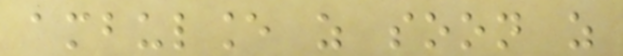ambulance as soon as
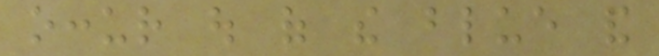occur out of the blue and
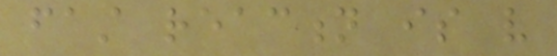fast reaction is very
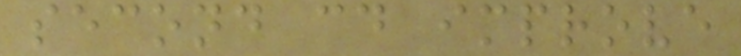second could improve
